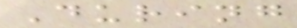During
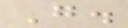G.
